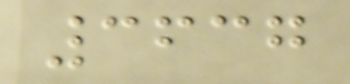3637
